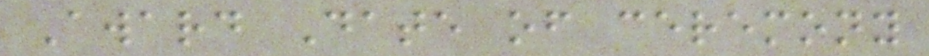Award Date of ceremony
